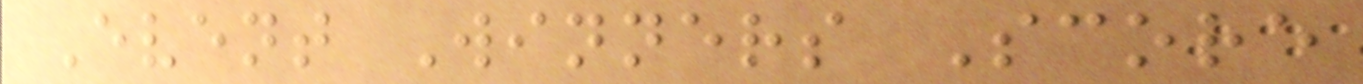Event Winners Score
